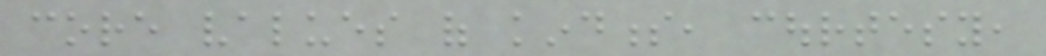core values of kindness, courtesy,
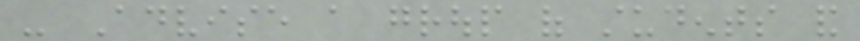- Advise a group of students and
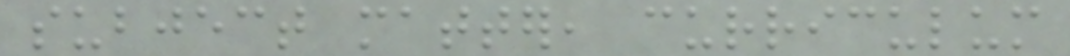subject matter, curriculum
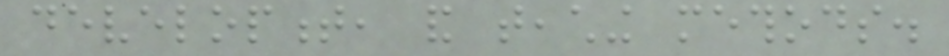development, and teaching methods.
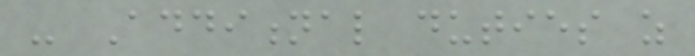- Additional duties as
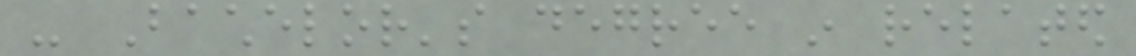- Bachelor's degree in related
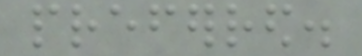preferred.
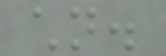children.
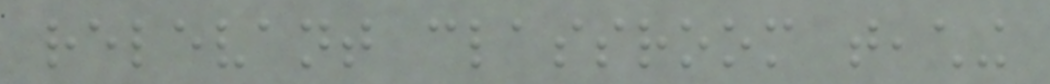relevant classroom teaching
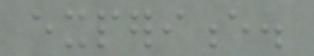experience.
